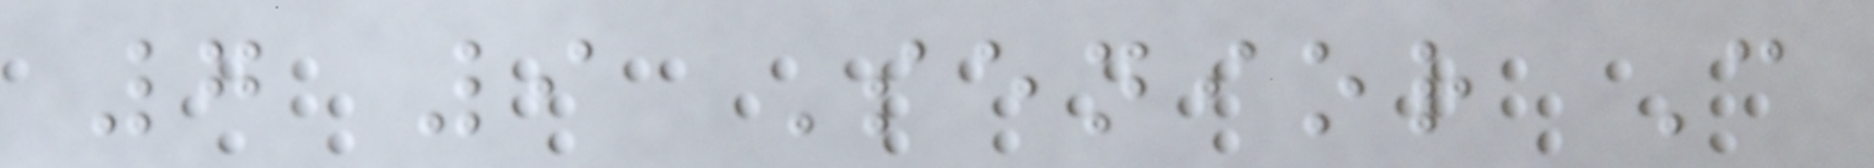7 9 Senior C
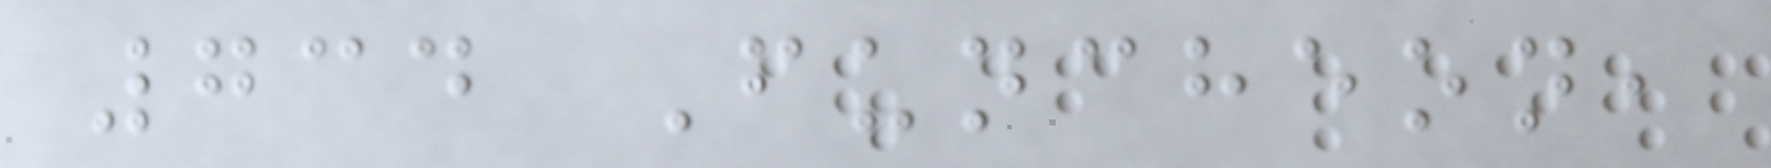734 Funcheon,
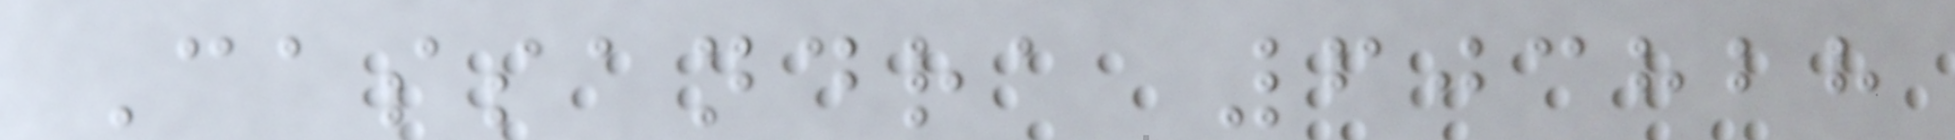Cassandra 603828
